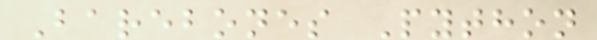Barebones Python
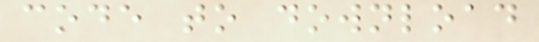code to download
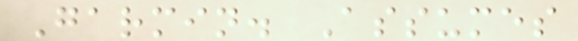Garmin. Assumes
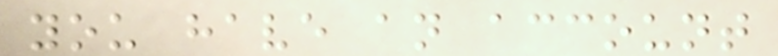you have an account
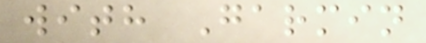with Garmin
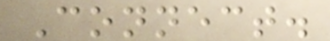Connect.
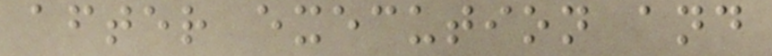after execution and
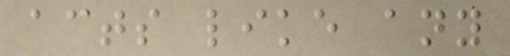acts like any
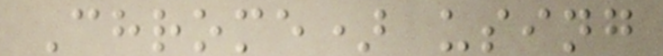Chrome) using
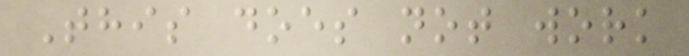This does not work
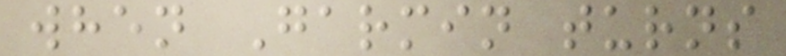when Garmin turns
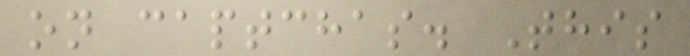on captchas. This
